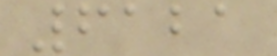6121
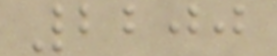2200
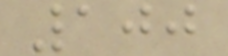100
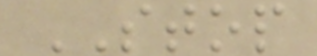STOP
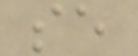se
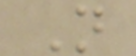N
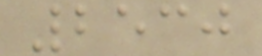2530
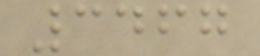3467
